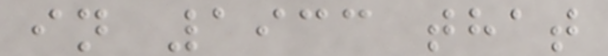in 1933 that
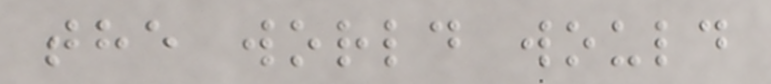the world would
